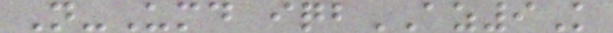N-Umd iqbAZ9K
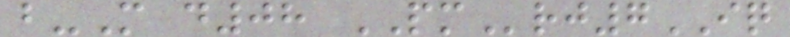b-M d08 PMrj7IQ
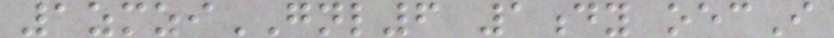1zmziGNL6 1dy oecI
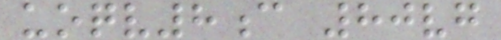uoqv8c 80vg
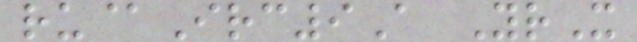ru@Irc9A YrX
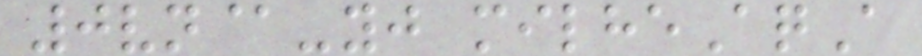0vn@-yj milheAqA
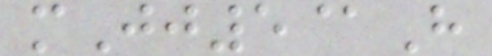mJj5@H
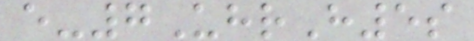e-7UhrH5s
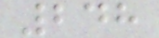248
